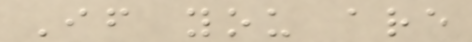If you are
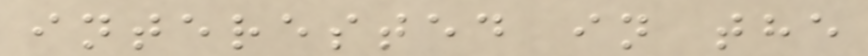interested in the
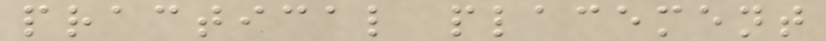practical placement
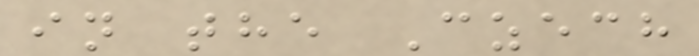in the Czech
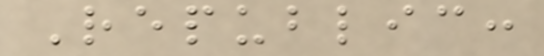Republic:
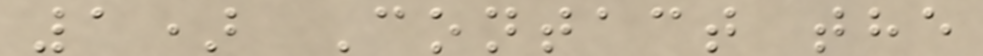1) Contact the
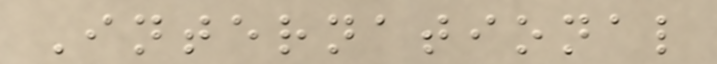International
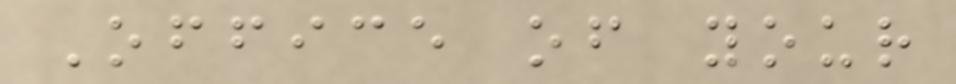Office of your
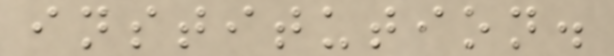institution.
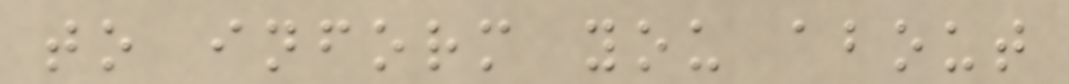to inform you about
